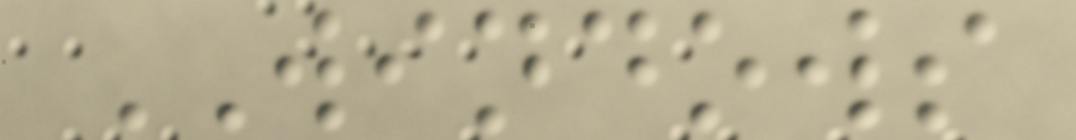WINDOWS
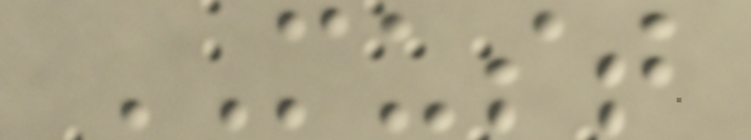MUST
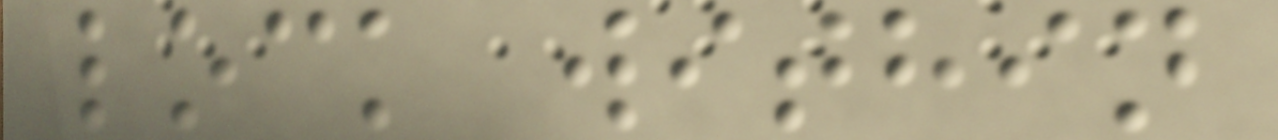lock within
